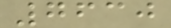7630
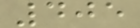405
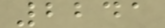2241
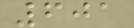601
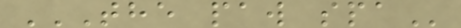THE PAW SPA
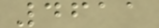4611
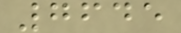7645
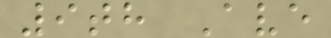9th Ave
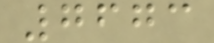7673
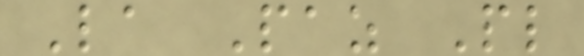La Paz Pl
